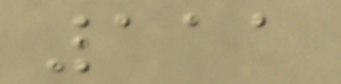111
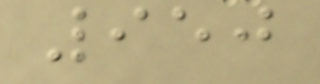950
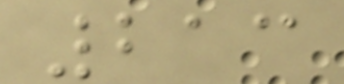213
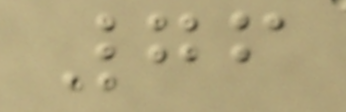76
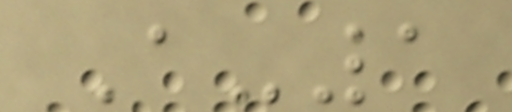A-1
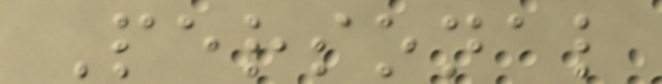Personal
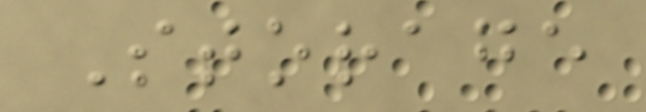Storage
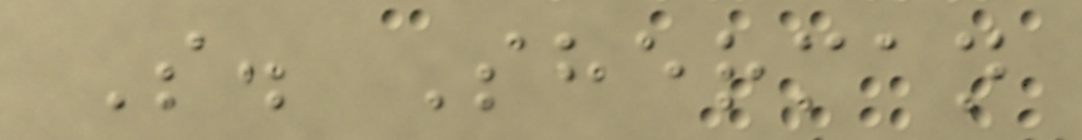S. Sherman
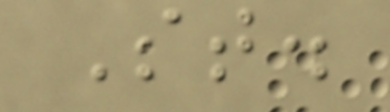St.
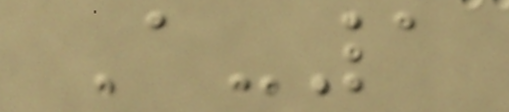A-1
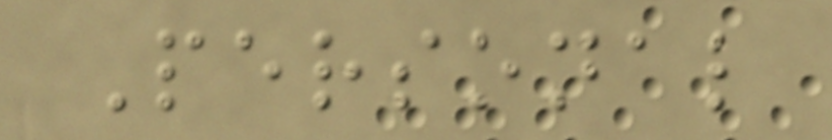Personal
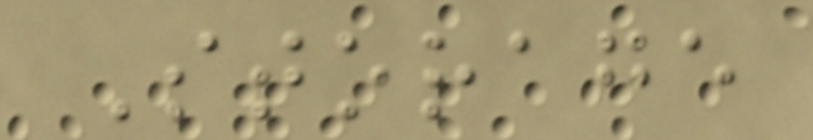Storage
